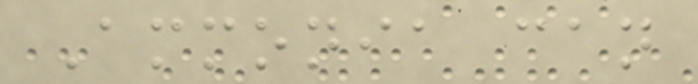Ammonia can
